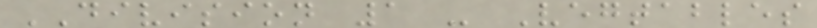DIVISION 1 - Vegtables
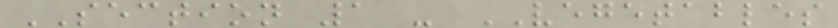SECTION 1 - VEGETABLES
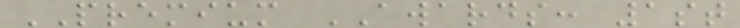PREMIUM AWARDS: 1st
